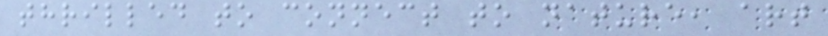thrilled to connect to nature, art
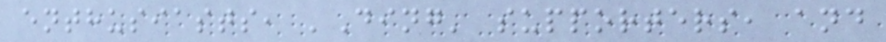enthusiasts, 'Ding' supporters, and
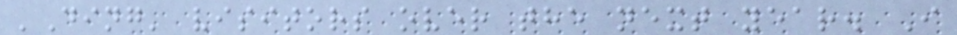'Ding' visitors over the next year. I
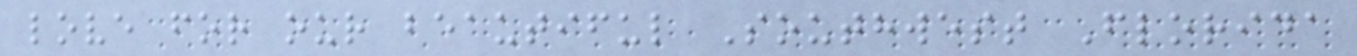love for our beautiful Southwest Florida
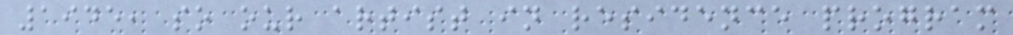1945, so our artist in residence program
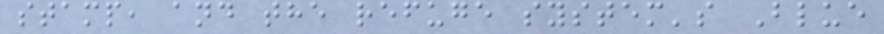stamp, and the refuge system's Blue
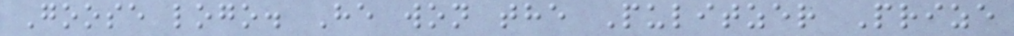Goose logo. He won the Pulitzer Prize
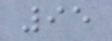95
